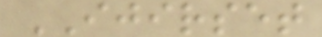IJIRSET
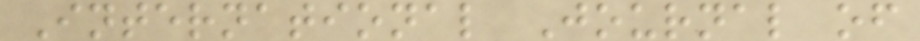International Journal of
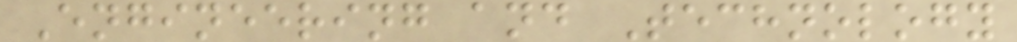Engineering and Technology
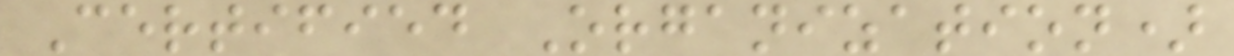Certified Organization)
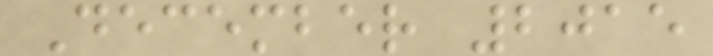December 2015
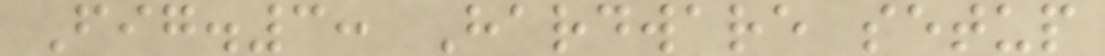Fig.3: Hardware setup
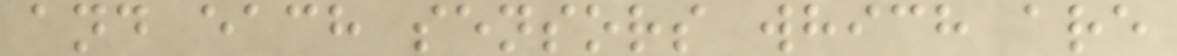and each sensors which are
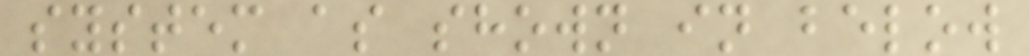system as shown in below
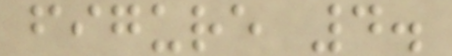figure 4.
